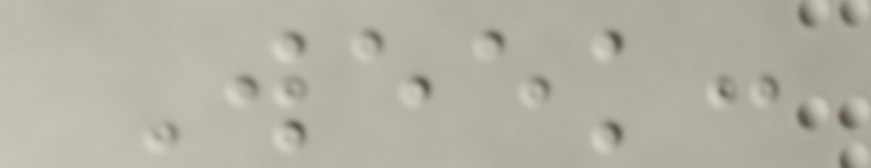Week:
